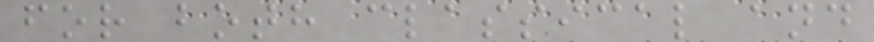for both classical and
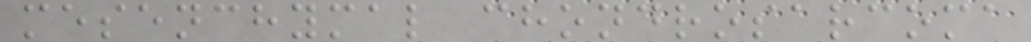mesenchymal chondrosarcoma
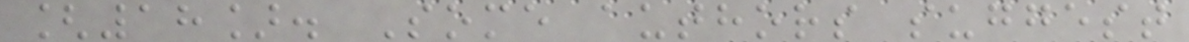[18]. Some authors suggest
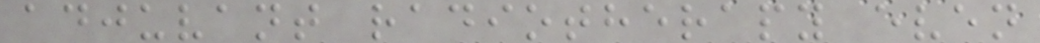adjuvant radiotherapy even
